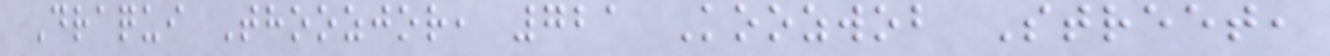Draqui Thoozjor, 721 Koozwob Street,
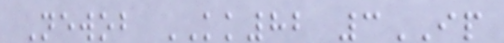Newob KK82 3IP
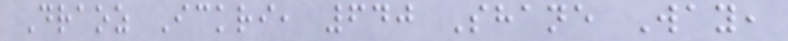Draoz Ickri, 640 Shane Way,
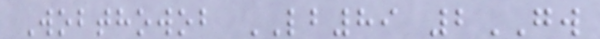Wobthowob LB89 2GW
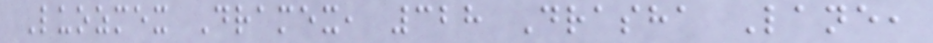Luozmex Dramex, 328 Drasha Lane,
